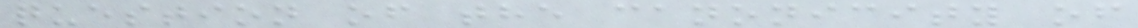question of the canonicity of
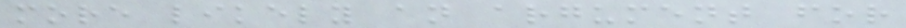more likely an argument for
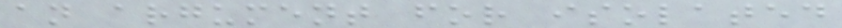an argument for isolated
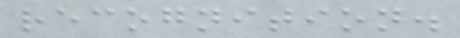recognition.
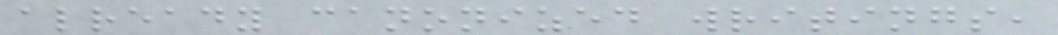already canonized writings,
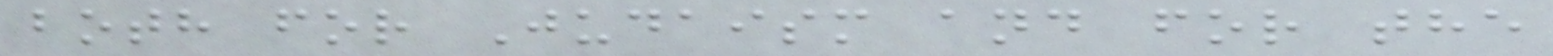both for Judaism and for the
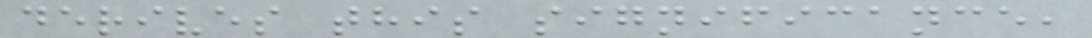derives this significance,
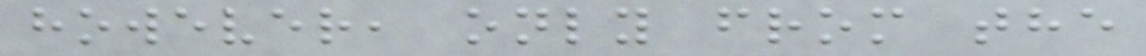however, only from the
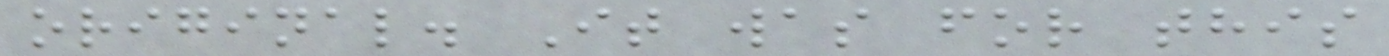original. It was for this
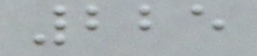225
